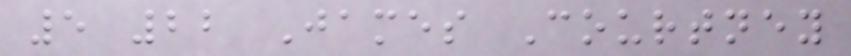5 22 James Courtney
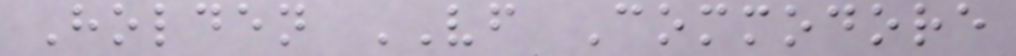Holden VF Commodore
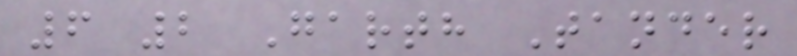6 2 Garth Tander
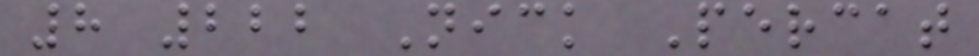8 222 Nick Percat
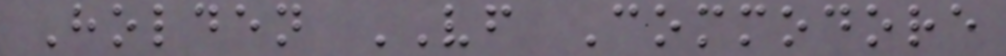Holden VF Commodore
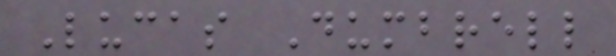Lucas Dumbrell
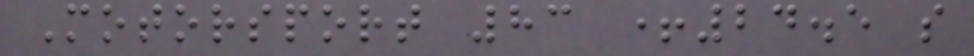Motorsport 83 +24.5 s
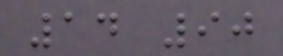14 90
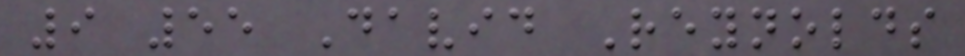9 55 David Reynolds
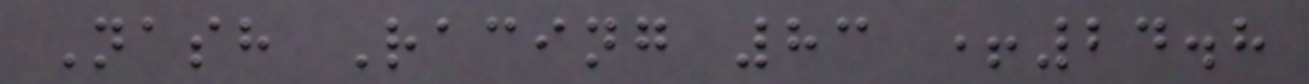Nash Racing 83 +24.8
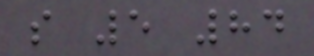s 5 84
